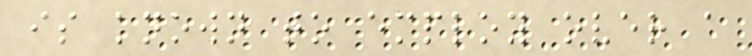is known to employ over a
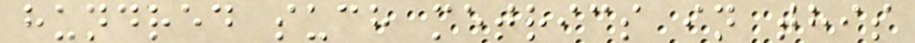hundred such metrics in this
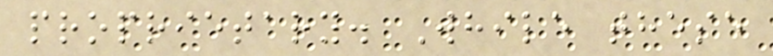proprietary. While these
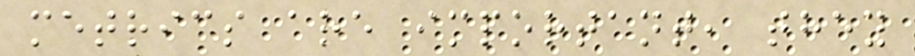metrics are important, they
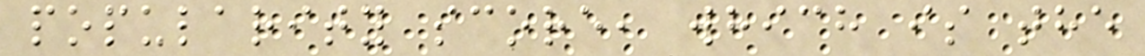popularity score, which is the
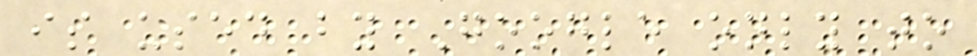is used by Google only to
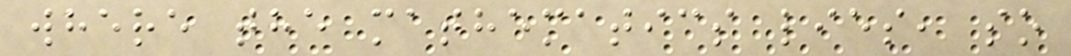where the mathematics lies, so
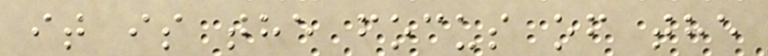it is the focus of the
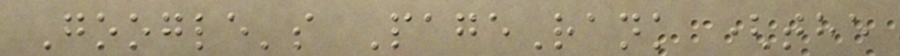Google's PageRank (the
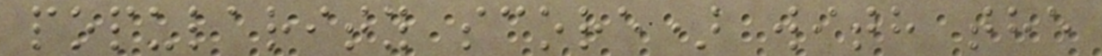popularity score) with the
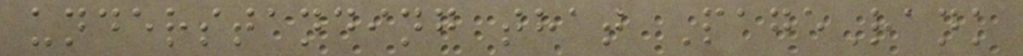understanding that PageRank
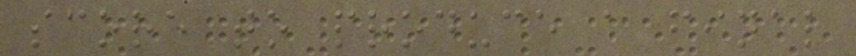score to produce a final
